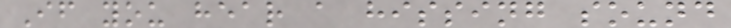If you hear a hissing sound
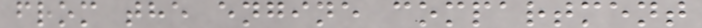from the engine compartment
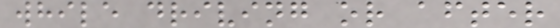while driving or after
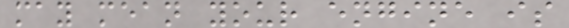may mean your engine is
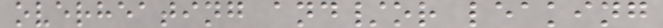overheating and/or leaking
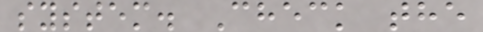system. Check the
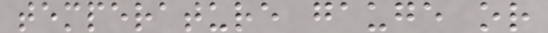temperature gauge or
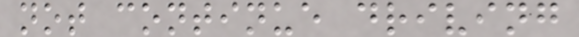not continue driving
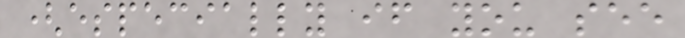(especially if you see
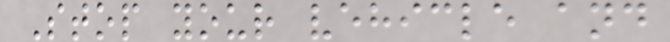Stop your vehicle and
